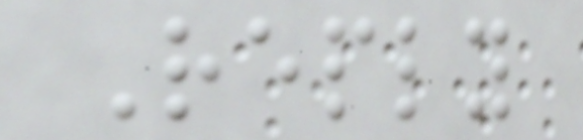Reply
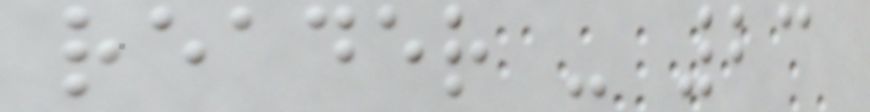reader - 23
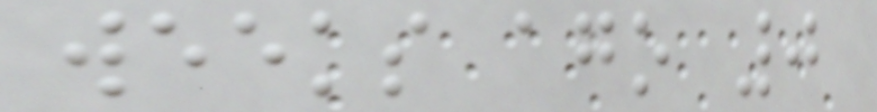weeks ago 0
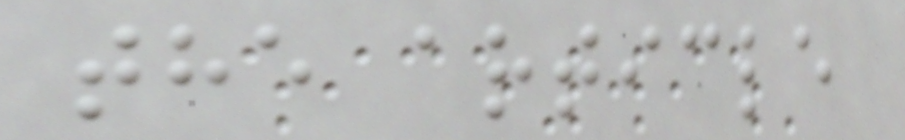the article
